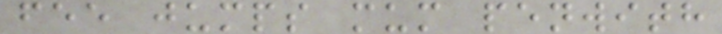fee jumps mum penwith
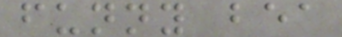funny bea
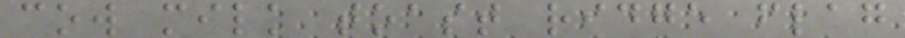cow milk toast ridge flag
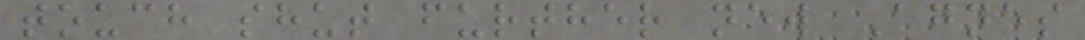touch shut further new Agnes
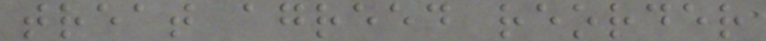treat agreed reorder
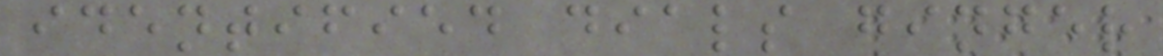identified dials ginger
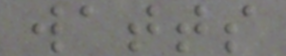watts
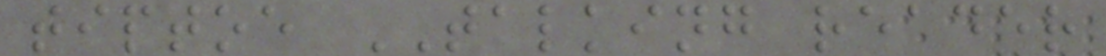tiptoe TALKING reader
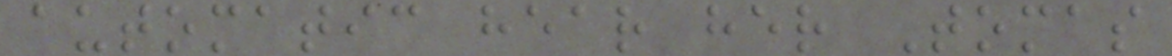automatic hear her Tomas
